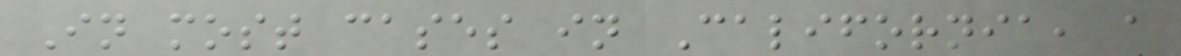In most cases in California, a
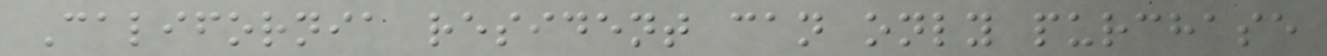California resident can only purchase
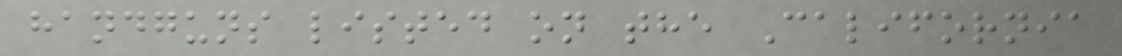handguns listed on the California
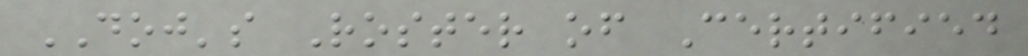DOJ's Roster of Certified
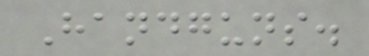Handguns.
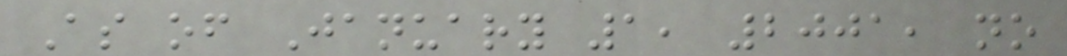As of January 1, 2001, no
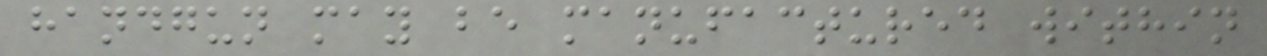handgun may be manufactured within
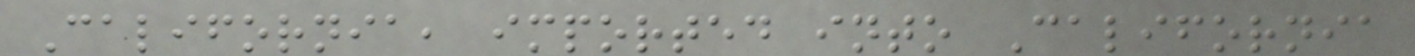California, imported into California
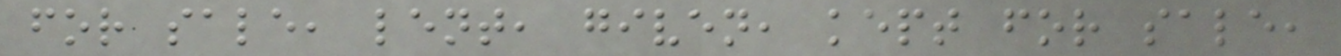for sale, lent, given, kept for sale,
